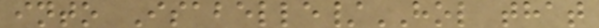into Isabelle/HOL that
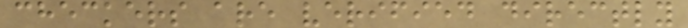checkers are verified directly
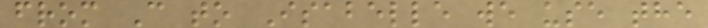from C to Isabelle we use the
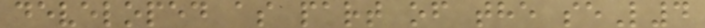developed as part of the seL4
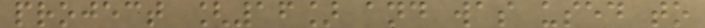project [16] and was used to
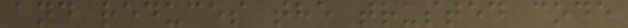and reduces the trusted code
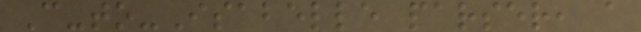C-to-Isabelle parser, a
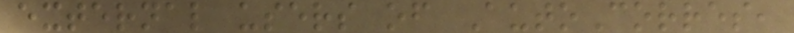external users of AutoCorres,
